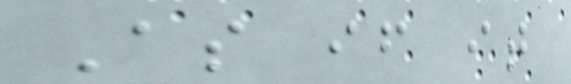As if it
